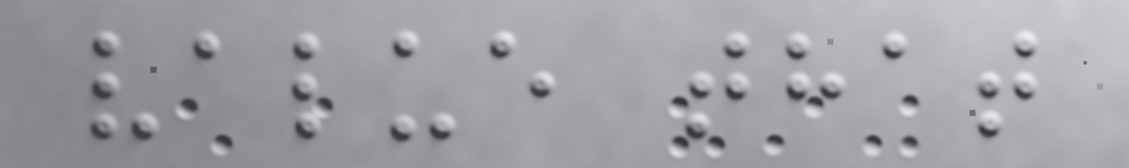value that
